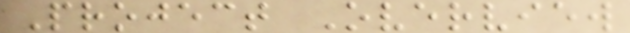Project Overview
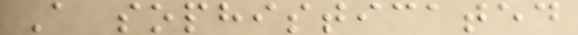A sophisticated
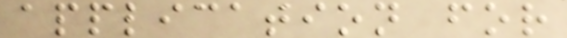application for
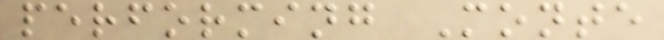performing Monte
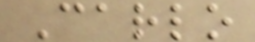Carlo
